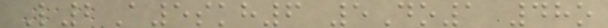L2A5skh6 5Do1 48o
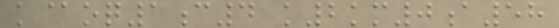k@oq1c4 k2km0a58
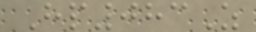Hp083Z
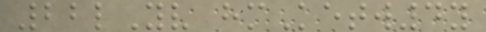22lYv hmKetw4y
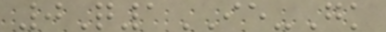0Q1IE-Gk
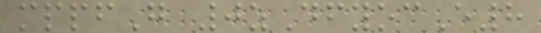mppfG 0zDfyocE8
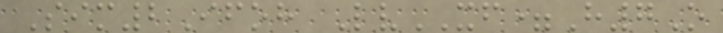Sim2Ifoh LvXF=H7O
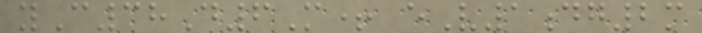yC38D6M+ eV1dg2m
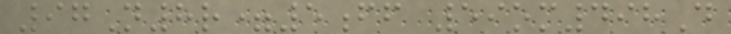97N8r=5ff 59om498D
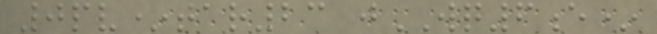0pv*tar23 jWQ6e*
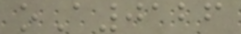oA0126
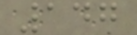147
